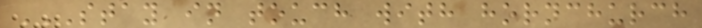STAY IN TOUCH WITH HORNCHURCH
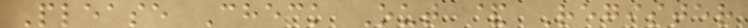Please Check Out & Register
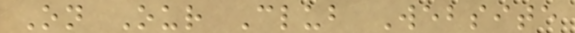On Our Club Website
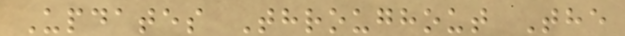Updates Throughout The
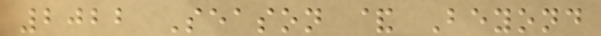2022 Season & Beyond
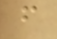f
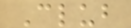Club
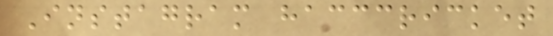Instagram hacccricket
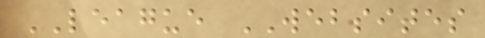LEAGUE WEBSITES
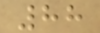88
